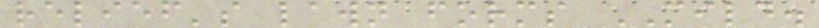relief's lawn forms MILD.
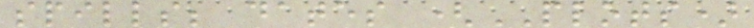spills; dates (PLOTS)
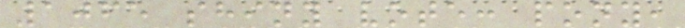1065 shiny vote: pony,
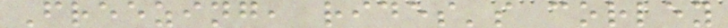Freezing, rides's corley
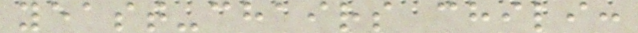yeast-chairs chili:
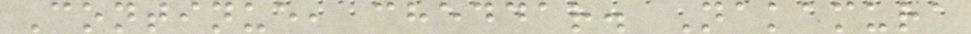Continue, cheddar. Nakamura
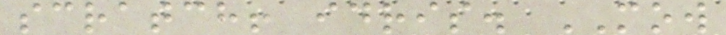scratch! idris. MOW
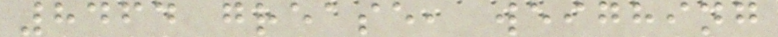8464 grease, weighing
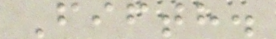Fifth.
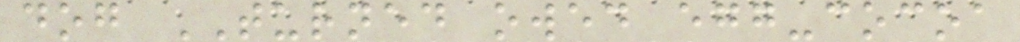dog TURNED owed egg-cocoa
